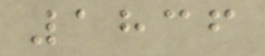1836
